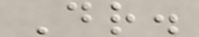Dr.
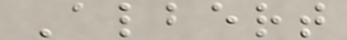Albert
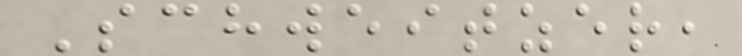Schweitzer,
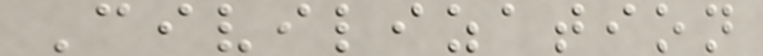Civilization
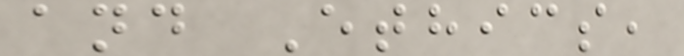and Ethics,
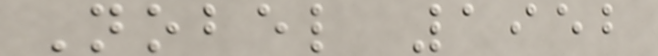Nobel 1952
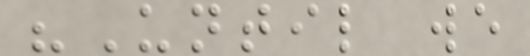"Until we
